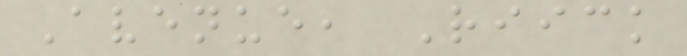Avenue, Riick
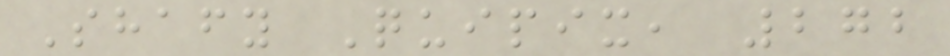Shafy Quipix, 272
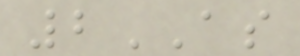2AS
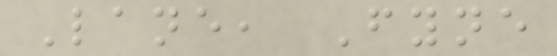Lane, Fyne
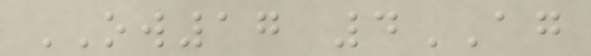OW17 4AG
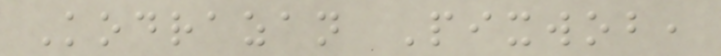Kodrazan Pixwob,
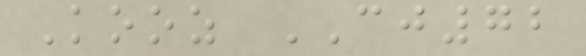Kooz CJ72
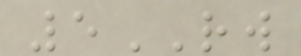5RW
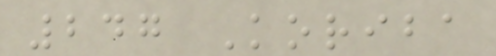247 Koriba
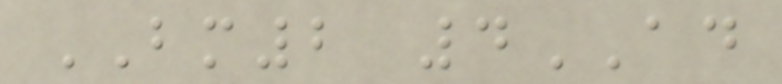BM2 4AD
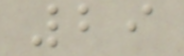29
